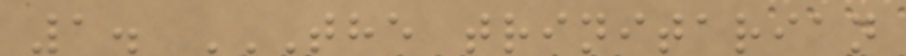1. THE TRINITARIAN
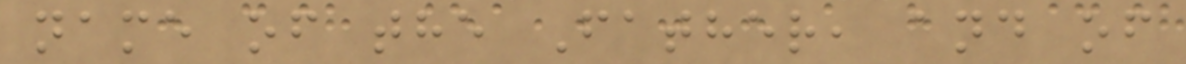name of the Father, and of
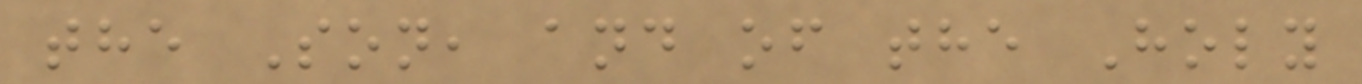the Son, and of the Holy
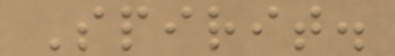Spirit.
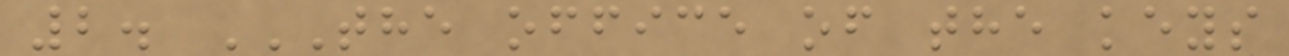2. THE OFFICE OF THE KEYS
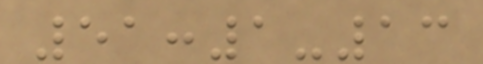51:1-13
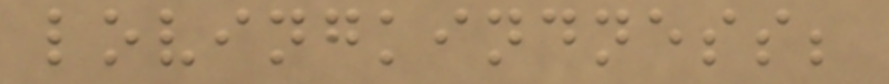lovingkindness;
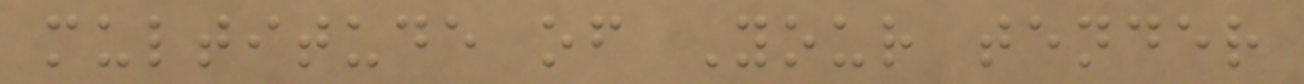multitude of Your tender
